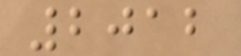2012
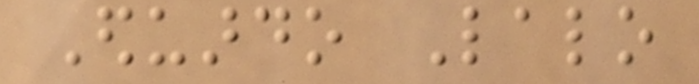Eduardo Lalo
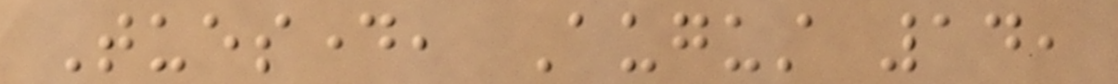Tuesday, August 14,
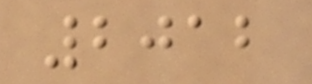2012
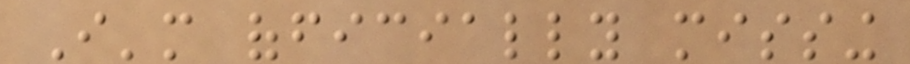I'm officially missing
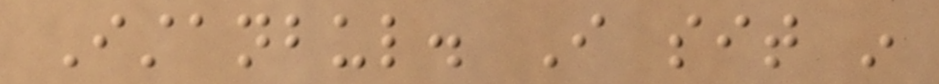Istanbul. I sit in
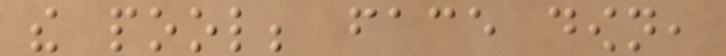the pool; face down,
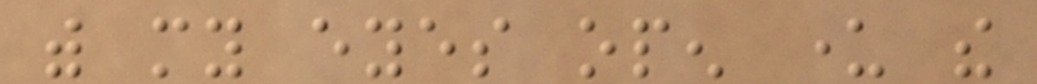with my eyes open under the
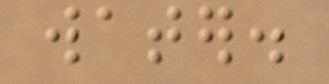water.
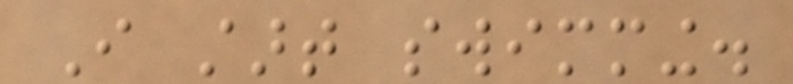I start swimming.
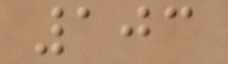103
